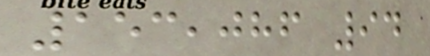153,086 94
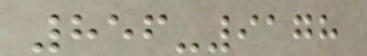856-9178
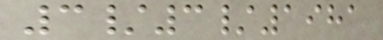3/3/1981
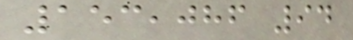153,086 94
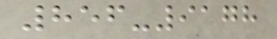856-9178
